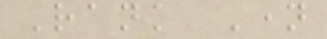Rank Name
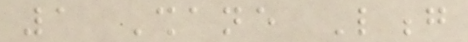1 Shane Long
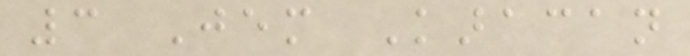3 Jem Karacan
